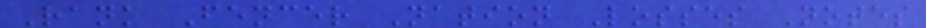Rank Fencer Nation Losses Notes
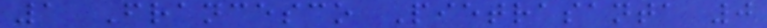1 Francesco Pietrasanta 0
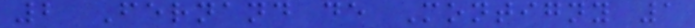2 Fernand de Montigny 1
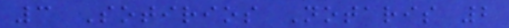3 Sotirios Notaris 2
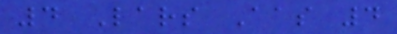4 Lars Aas 4
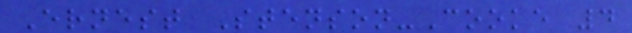Ernest Stenson-Cooke 4
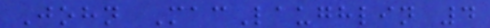John MacLaughlin 4
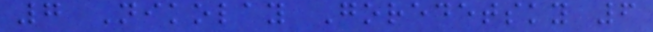7 Nikolay Goredetsky 6
